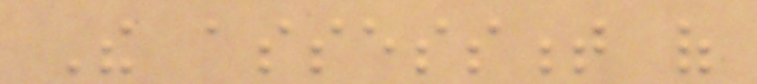The assessment of
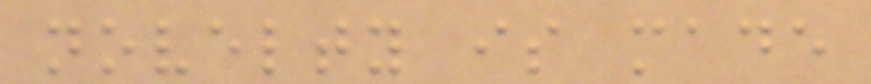novelty is made
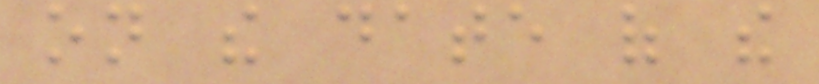on the date of the
